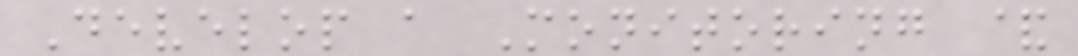Develop a Monitoring &
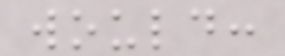would:
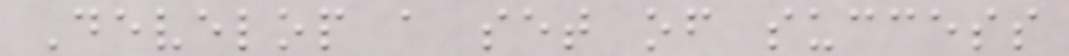Develop a set of success
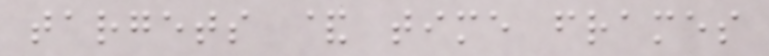targets & time frames
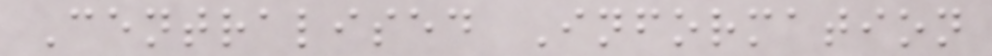Centralised Information
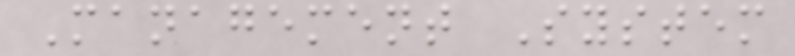Management System
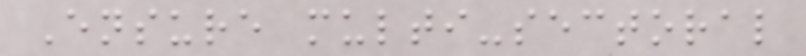Ensure multi-sectoral
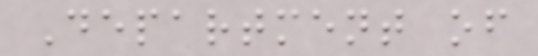Department of
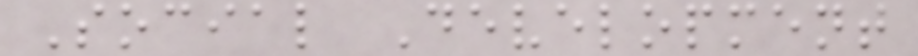Social Development
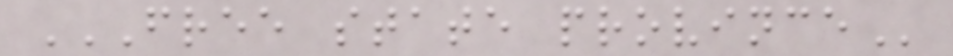FREE STATE PROVINCE
